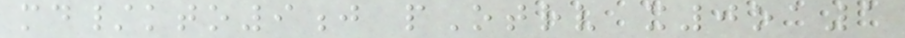md/kto9j pOtrv x0oa1
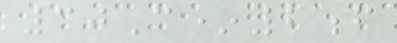30C*2f
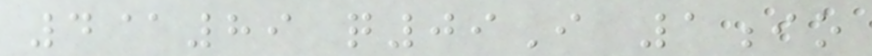4@89 q09I 1io
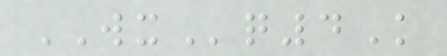WXq4K
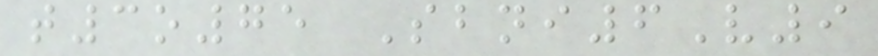t3o75 Sbni6V9
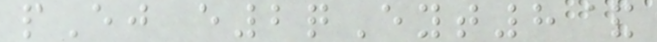pEj e2qEyt8&
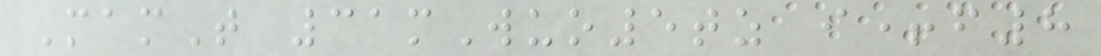MamT 31mWuo5tz i+f8
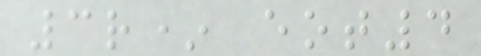3r* eot4
